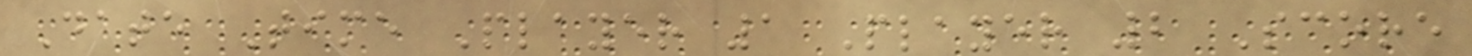Date Time Player 1 Player 2 Score
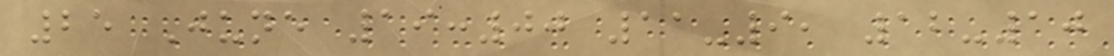25 June 19:00 11-9, 12-10
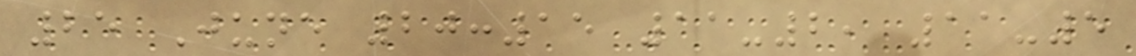25 June 20:15 11-2, 11-5
